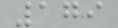179
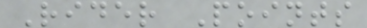Rider Points
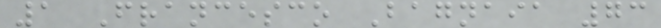1 Francesco Bagnaia 73
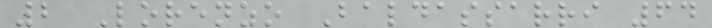2 Lorenzo Baldassarri 64
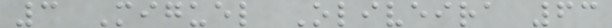3 Miguel Oliveira 63
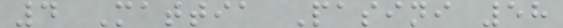4 Mattia Pasini 58
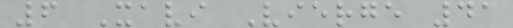6 Xavi Vierge 41
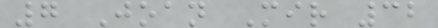7 Joan Mir 32
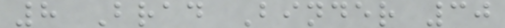8 Brad Binder 30
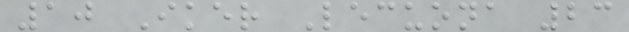10 Iker Lecuona 23
